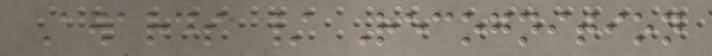Awards / Recognition
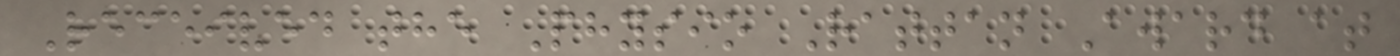Received the Physio Rattan Award at
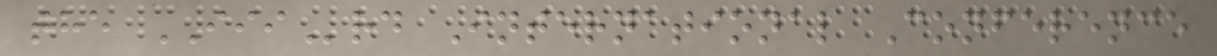the IIIrd International Conference
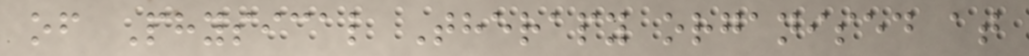of Physical Therapy organised at
